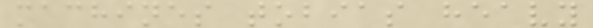machines tobias heavy
